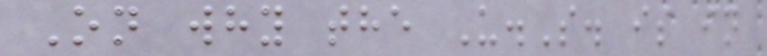On why the U.S. is in
